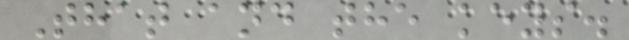That and the keys.
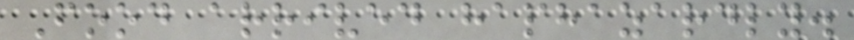Food arrived haphazardly.
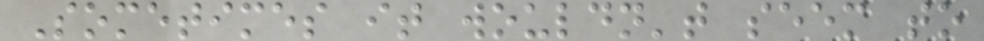Sometimes it wouldn't seem to
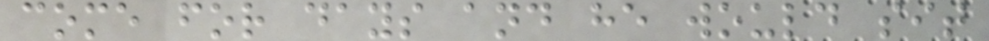come for days and he would sit
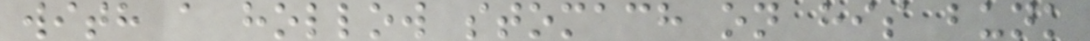with a hollow stomach on his bunk
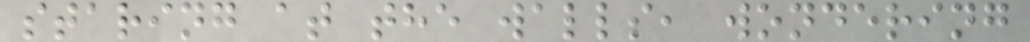staring at the walls, wondering
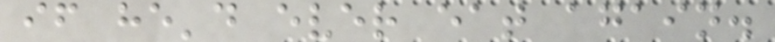if he'd ever eat again.
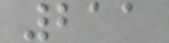211
